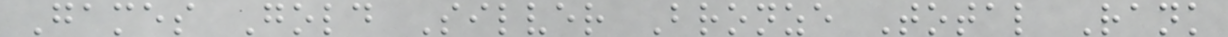Games Gold Silver Bronze Total Rank
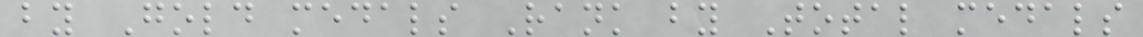by Gold medals Rank by Total medals
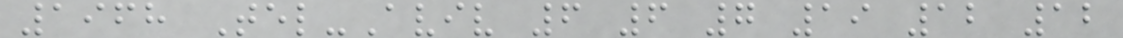1968 Tel-Aviv 6 6 7 19 12 12
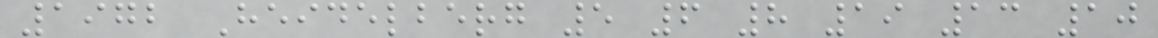1972 Heidelberg 5 6 8 19 13 10
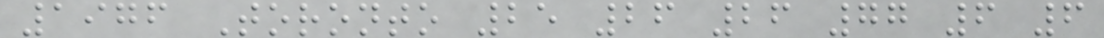1976 Toronto 25 26 26 77 6 6
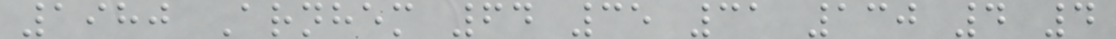1980 Arnhem 64 35 31 130 4 4
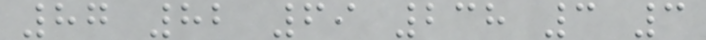87 82 69 238 3 3
